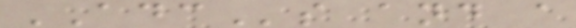ADCs and a
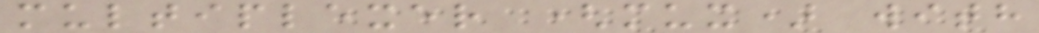multiplexer (mux) with
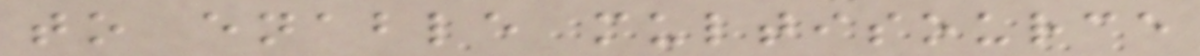to enable multisource
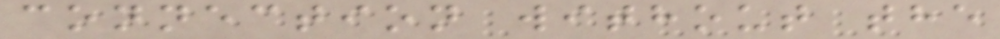connection without the
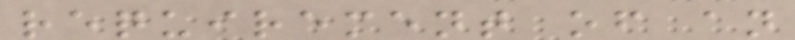requirement of an
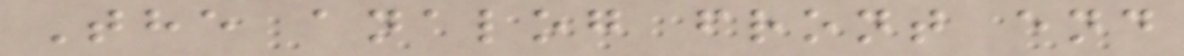The analog front end
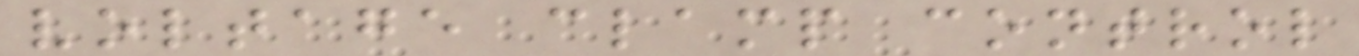voltage clamp control
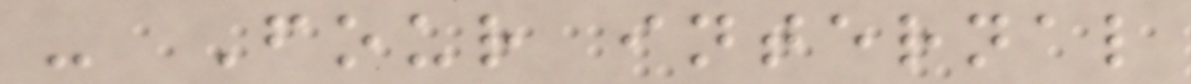- Four internal
